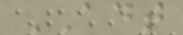ADT
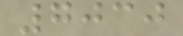7030
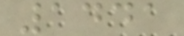1441
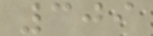309
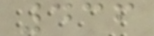436
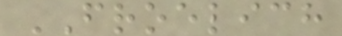FROELICH
